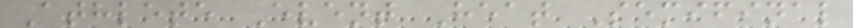Athlete Event Heat Semifinal
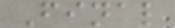Final
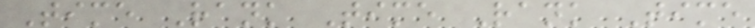Time Rank Time Rank Time
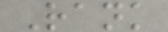Rank
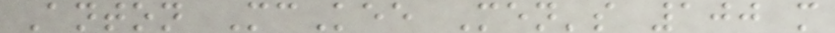Anton McKee Men's 100 m
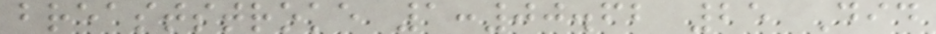breaststroke 1:00.62 25 Did
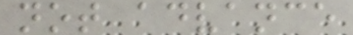not advance
